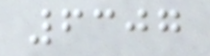6307
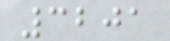3201
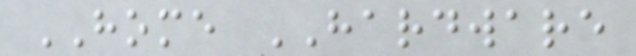HOME HARDWARE
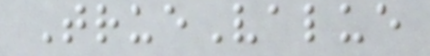TrueValue
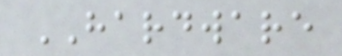HARDWARE
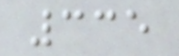335
